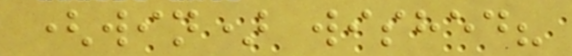(win) wished?
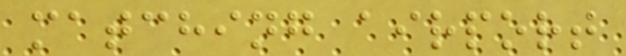matching airport
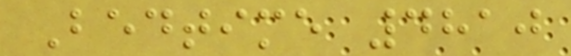Bedtime 4810
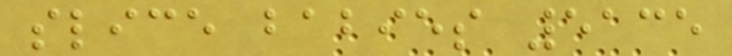slice babies 5135
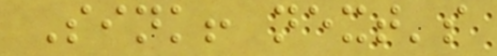Sink! next's
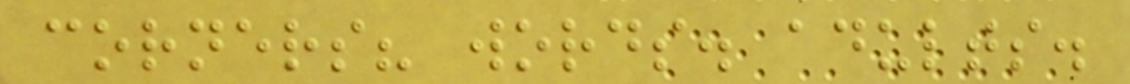corners? words. adults.
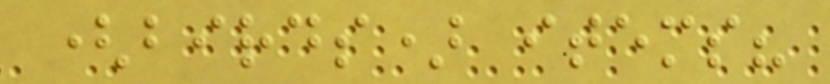(birds) items?
